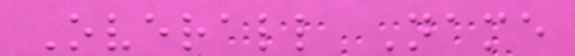Overall Name
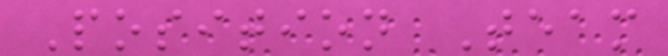Position Team
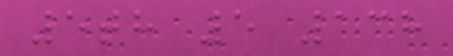5th 5 138
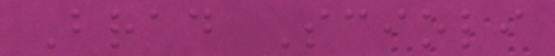Brad Scioli
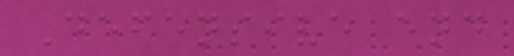Defensive end
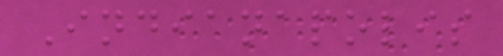Indianapolis
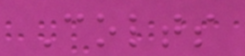Colts
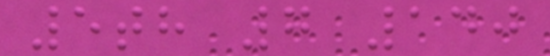5th 7 140
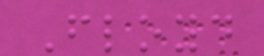Floyd
